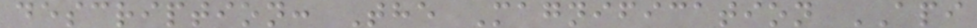description: The Magnification API
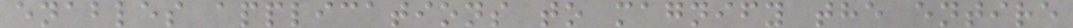enables applications to magnify the entire
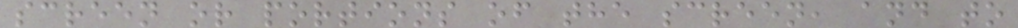screen or portions of the screen, and to
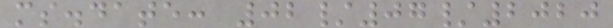ms.date: 02/07/2020
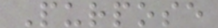Purpose
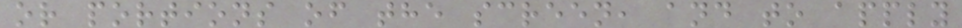or portions of the screen, and to apply
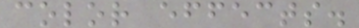color effects.
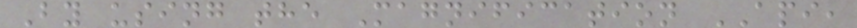By using the Magnification API,
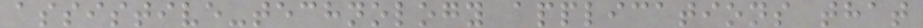assistive-technology applications that
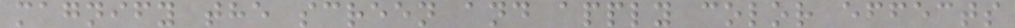magnify the screen and apply color effects
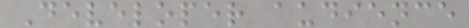Developer audience
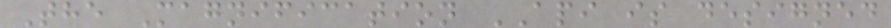The Magnification API is designed
